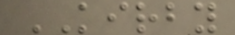KIRBY
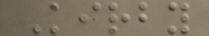Kirby
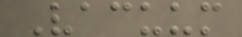Vacuum
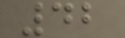42
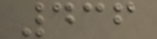436
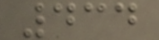434
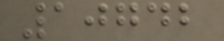10742
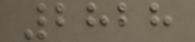2828
